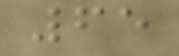65
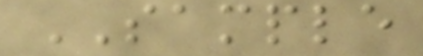SAMPLE
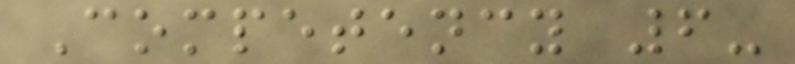Competency 6-
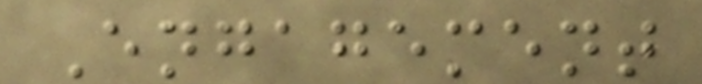Engagement
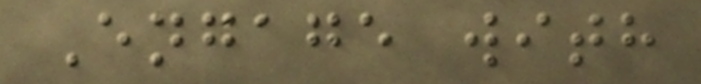Engage with
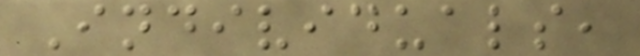Individuals,
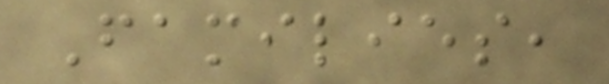Families,
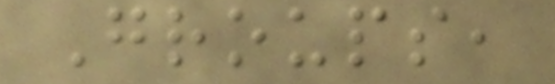Groups,
